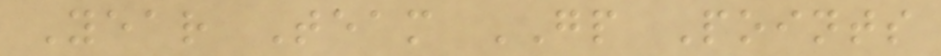Year Team GP Points
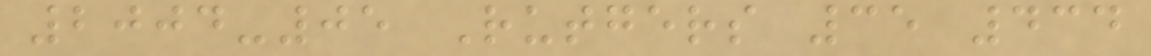2004-05 Rutgers 35 434
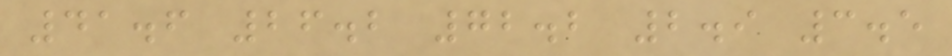41.6 26.2 72.2 2.9 3.5
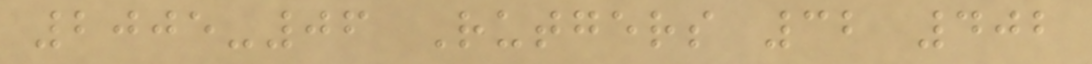2005-06 Rutgers 32 402
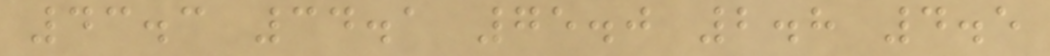43.3 34.1 75.0 2.8 4.5
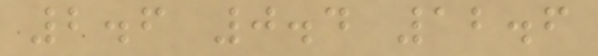2.6 0.4 12.6
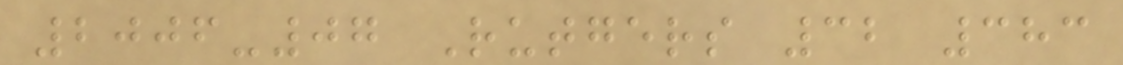2006-07 Rutgers 32 383
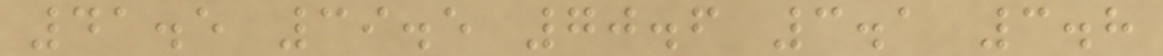41.5 39.5 70.6 3.1 3.8
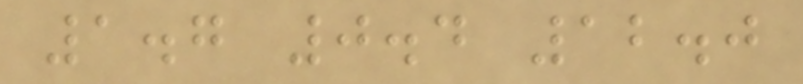1.7 0.4 12.0
